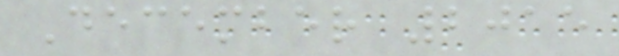December 2015
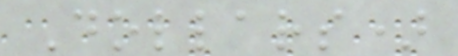Dollars)
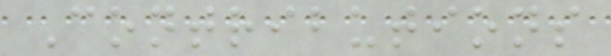Contributions
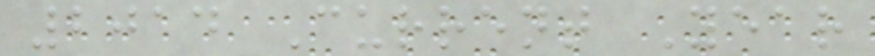2014 Current Year
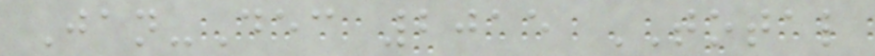Jan-Dec 2015 TOTAL
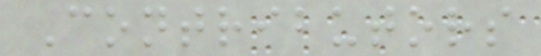Contributors
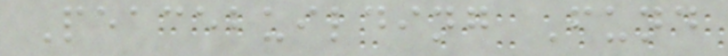Peacebuilding Fund
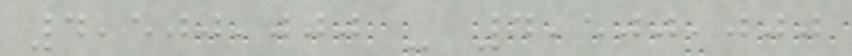4,500,000 - 4,500,000
